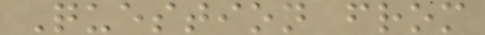Question from
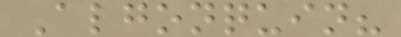Algonquin?
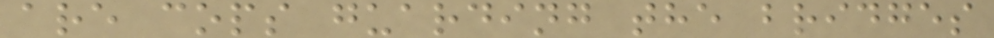are cops guarding the bridges
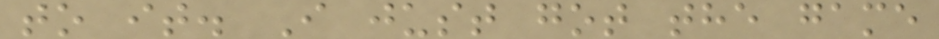to it. I just got the game
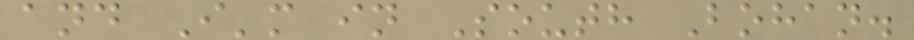and I'm in South Bohan.
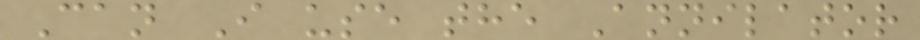Can I use the Annilator
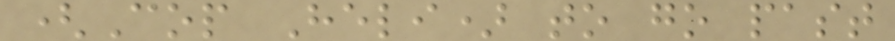(Cop Heli) to go past
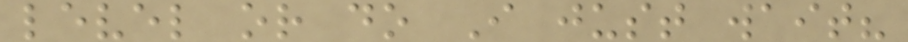level or do I just wait?
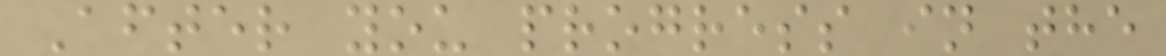After you progress in the
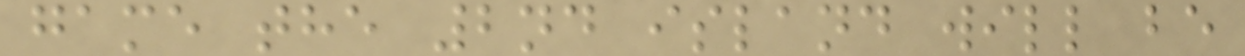game the 2nd island will be
